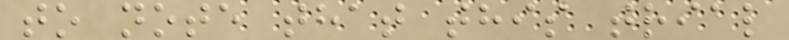to note that this trial
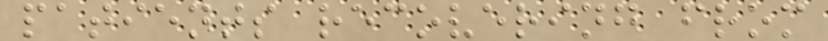patients recovering from
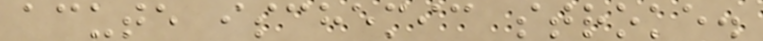acute ischemic stroke.
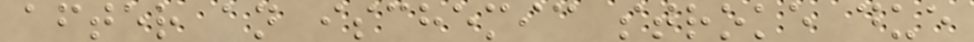after an ischemic stroke due
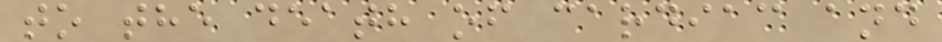to the death of cardiac and
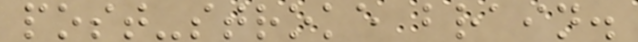post-stroke brain.
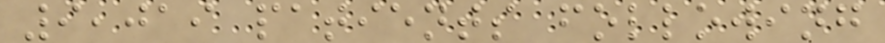9,019 patients following
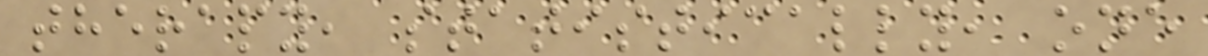therapy, statistically, one
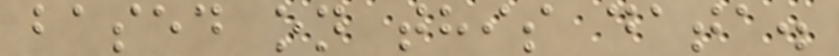based on this data.
